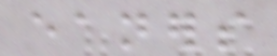eaners
